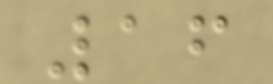16
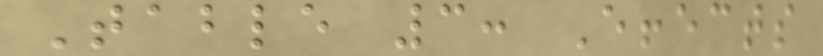Table 3: Effects
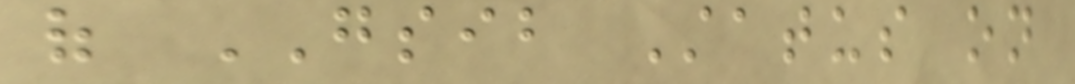of GSIB Status on
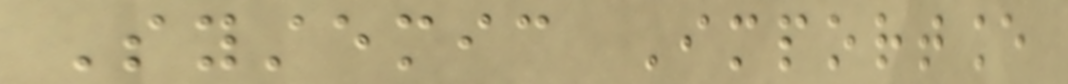Systemic Importance
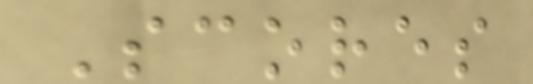Scores
